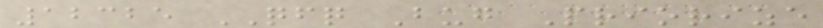12325 QFQ Bug Priorize
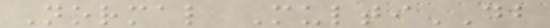Normal MultiDB
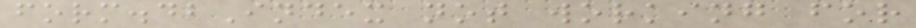form.dbIndex not working for
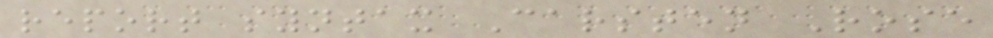report syntax Carsten Rose
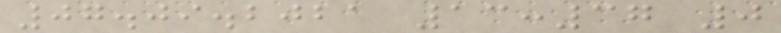07.09.2021 13:37 0
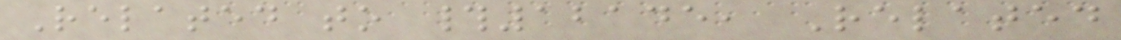Related to #12145, Related
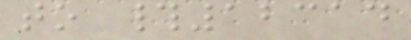to #12314
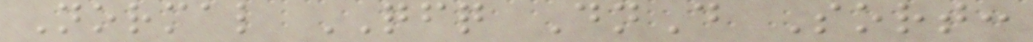Normal QFQ DnD Sort:
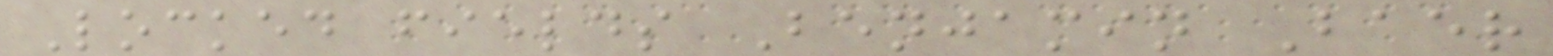Locked fields Benjamin Baer
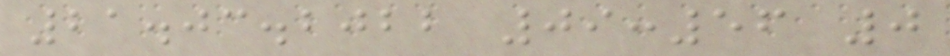21.03.2022 09:56 0
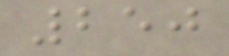250
